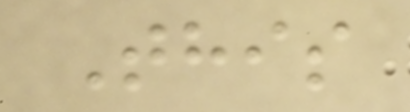This
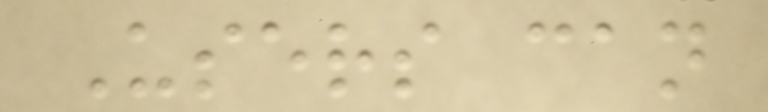Users can
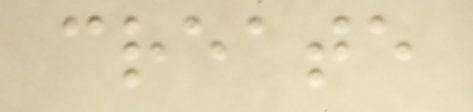create
